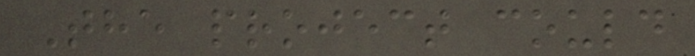The project could
